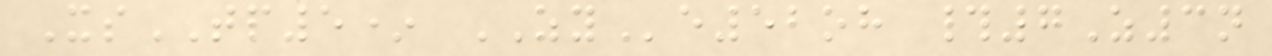XsTP5* ZYe52oh #7Z3n
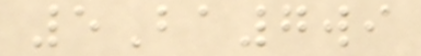5Ba7wi
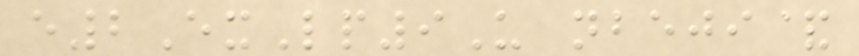e2ExLp9U nbeji&
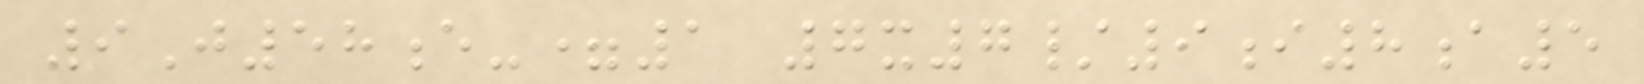9J58e-=1 7x7/9i8a5
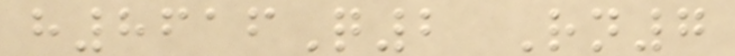h8616Q2 Rn7
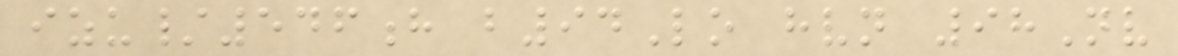izu/546h b94Lo hvn 98Nv
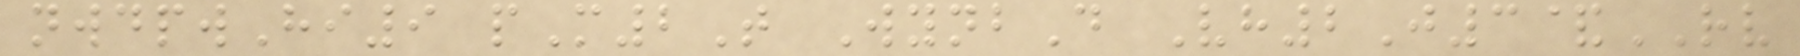nwdpwHi9 pM2T WynbD Vh2J3&RV
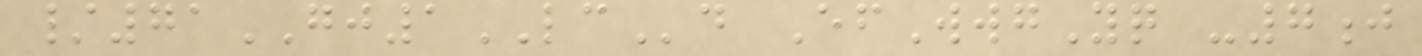/71GJ1LCd EfWwgYq -7j
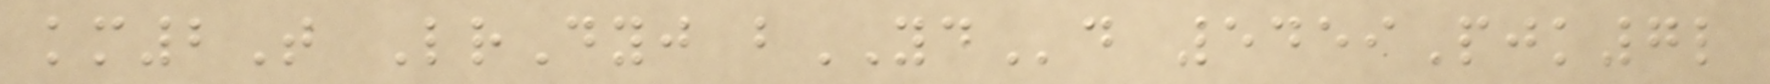km2T LrDyj bYDd 5459Pjk7l
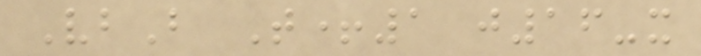VbB T+1 j16-x
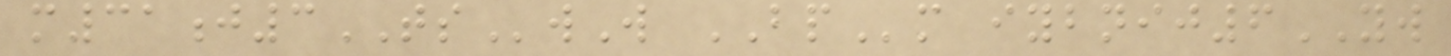m31j3TSwW BPm iybnij6YW
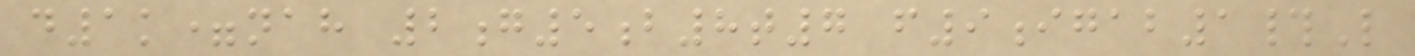d1k=nah 2g5b8t7 f9igab1#L
